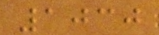1030
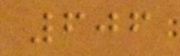606
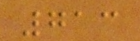713
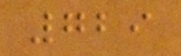729
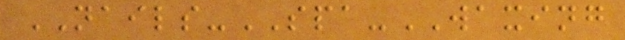NAILS-SPA-WAXING
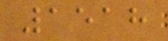1518
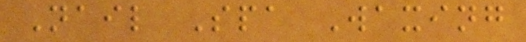Nail Spa Waxing
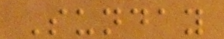Sunday
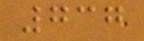737
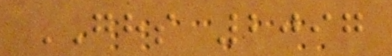GHS 2097
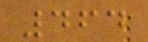464
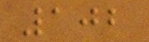102
